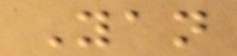Yan
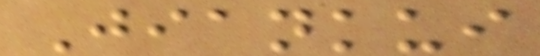Jiankui
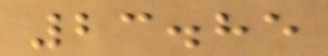23.85
